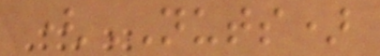(NUTS)
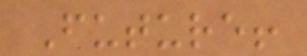Future!
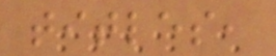titles,
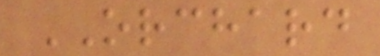ORCHARD
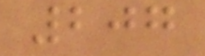207
